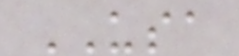USA
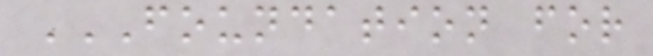FOUNDATION FOR
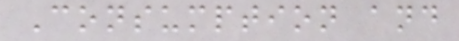Consumption and
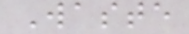Waste
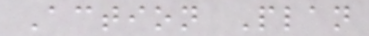Action Plan
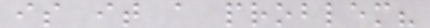is it a problem?
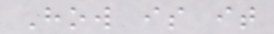How is it
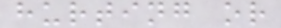hurting or
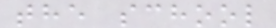the school
